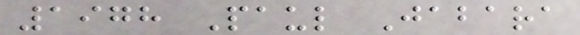1978 Paul Jabara
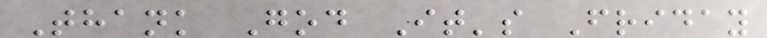Thank God It's Friday
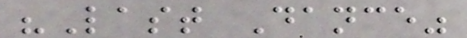"Last Dance"
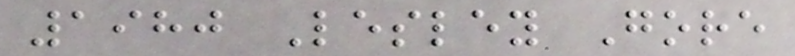1980 Lesley Gore
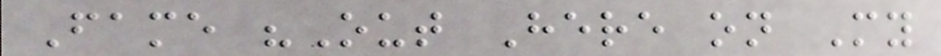Fame "Out Here on My
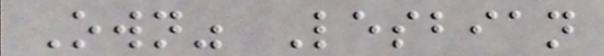Own" Lesbian
